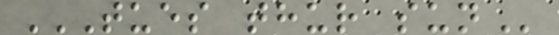TUES THUR SUN
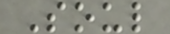Soul
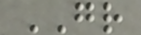GR
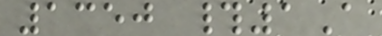1350 #1A
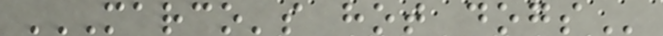MARCO'S HOT DOGS
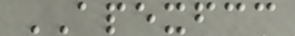APEXFCC
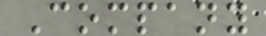Company
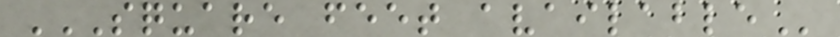SQUARE FEET AVAILABLE
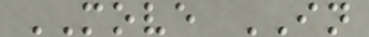MOVE IN
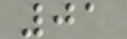01
